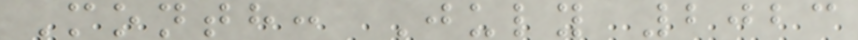Month: July 2023
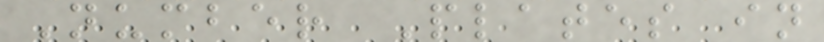Number Plates in
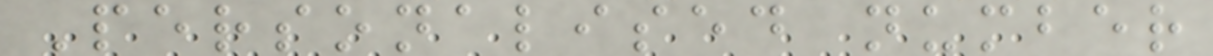Personalised number
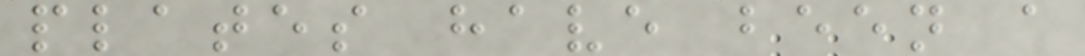plates have been a
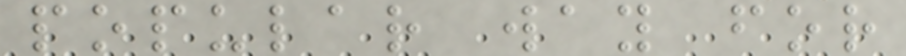popular way for
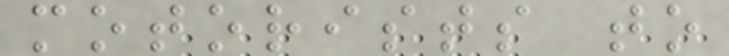motorists to
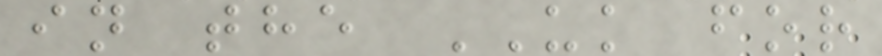in the UK for
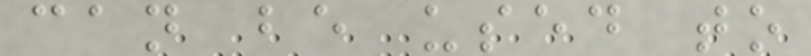can be used to
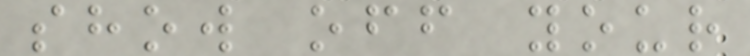show off your
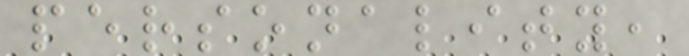personality,
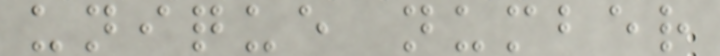unique number
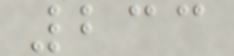233
